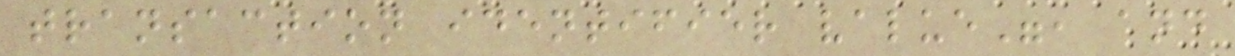transaction identifier value", and
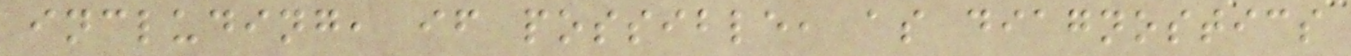including, if possible, as diagnostics
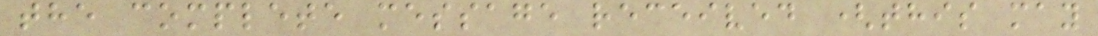the complete message received (this may
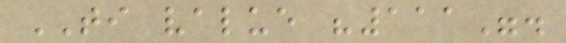TI value "111".
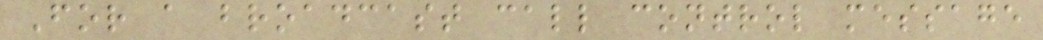For a broadcast call control message
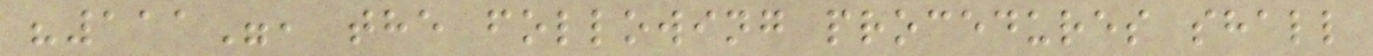"111", the following procedures shall
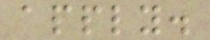apply.
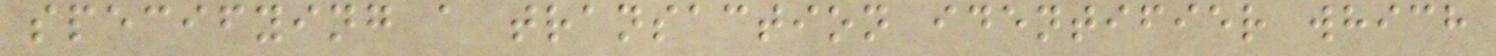specifying a transaction identifier which
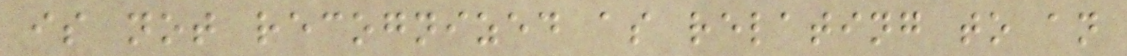is not recognized as relating to an
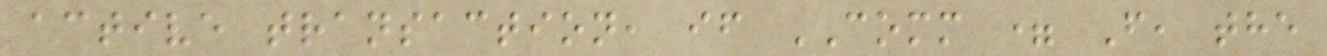active transaction, if COMM = F, the
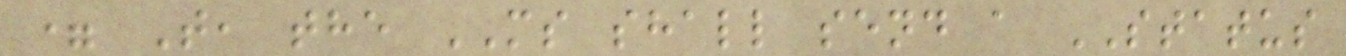= T, the MS shall send a STATUS
